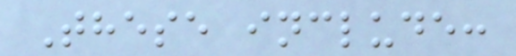These include:
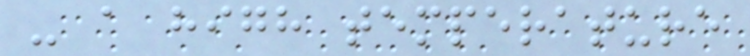- a high temperature
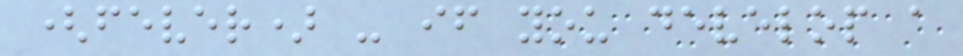(fever) - if you develop a
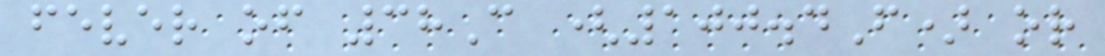fever of 38C (100.4F) or
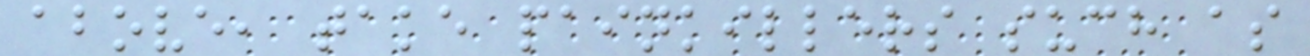above, take painkillers such as
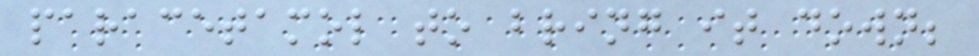paracetamol to bring it down;
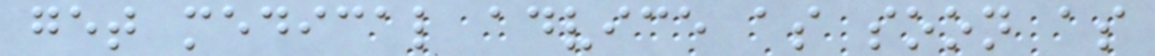get medical advice as soon as
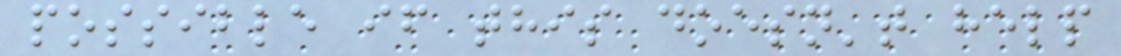possible if this doesn't help
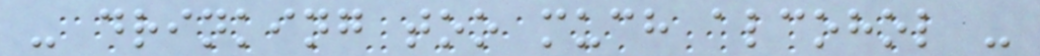- drinking too much alcohol -
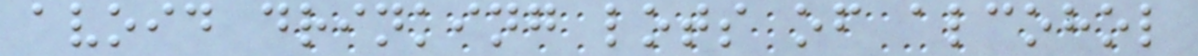avoid drinking lots of alcohol
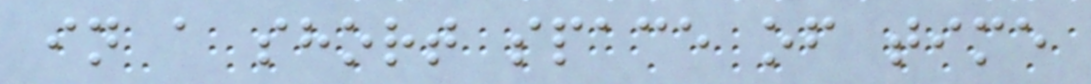in a short space of time
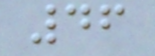46
